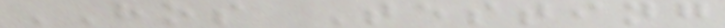HOS Testing
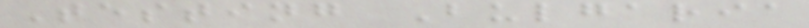Testing Bulgaria
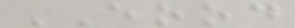EOOD
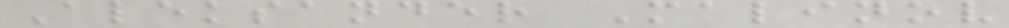Aleksander Malinov
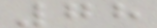78
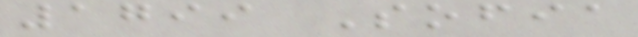1799 Sofia
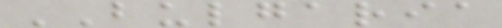BULGARIA
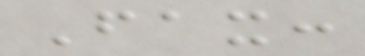Fax:
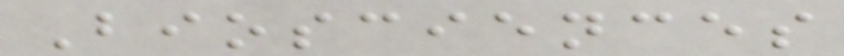Biosciences
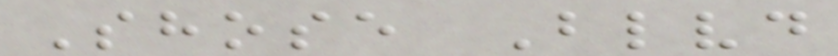Shose Blvd
